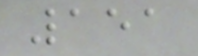151
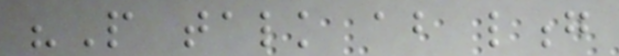"People talk about long
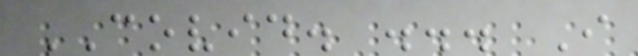COVID. ... I
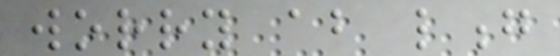worry about long
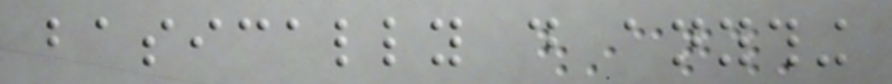basically do anything
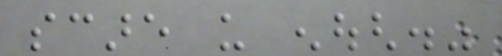scare us enough."
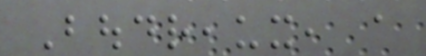Boudreaux, a
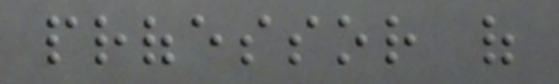professor of
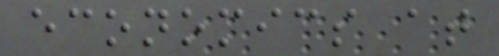economics at
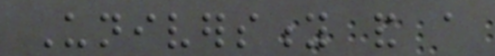University and a
